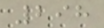298
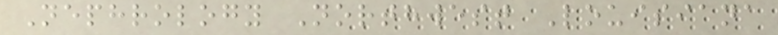Nephrology Northwest Louisiana
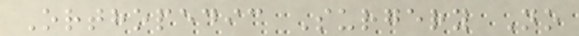Orthopedic Surgery No
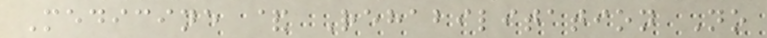Medicine & Rehabilitation No
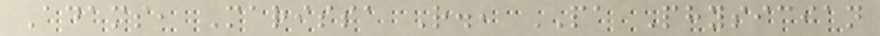Adams, Marissa R., PA Physician
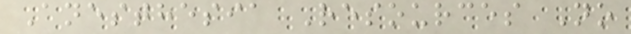Anesthesia Resources No
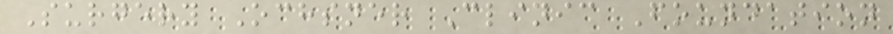Surgery Ochsner Clinic Foundation
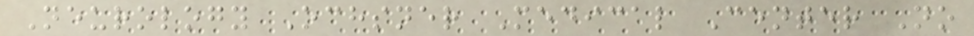Neurology Ochsner Medical Center No
